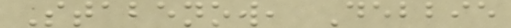Stabenow, Debbie
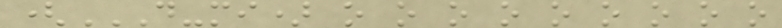(D-MI) O O O O O O O O O
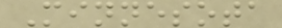Minnesota
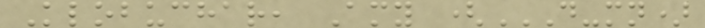Klobuchar, Amy (D-MN)
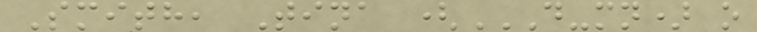Smith, Tina (D-MN) O
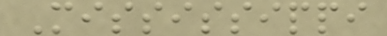Mississippi
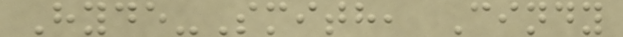Hyde-Smith, Cindy
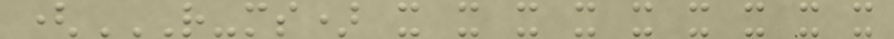(R-MS) X X X X X X X X X
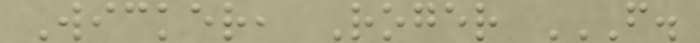Wicker, Roger F.
